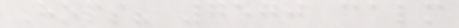Hops? 7570 calm
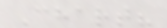Chart?
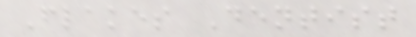Flakes Dentist
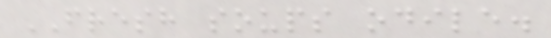FRESH soups odile.
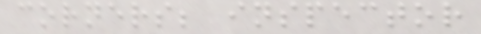corners; inspector
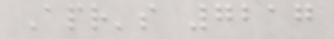Apr's 7217
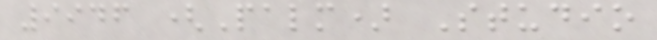9946 (Palm) Studio
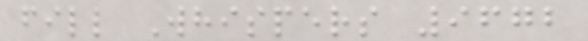fill Whispers 9672
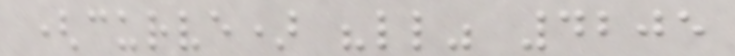(curve) "ll" 4205
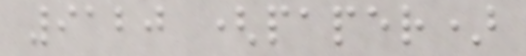9120 (paper)
